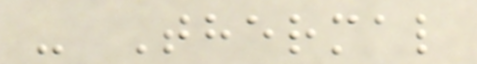- Thermal
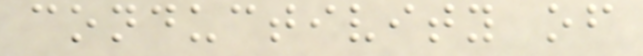conductivity of
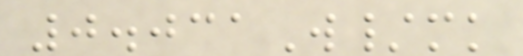0.031W/mk
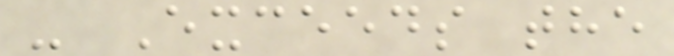- Exceeds the
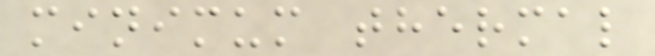minimum thermal
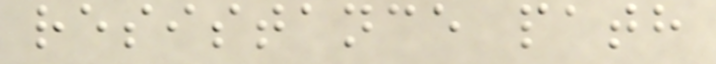resistance path
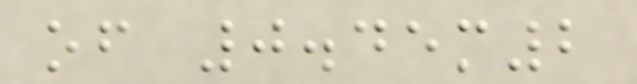of 0.45m2
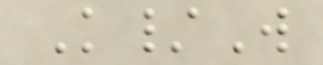K/W
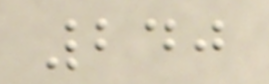240
